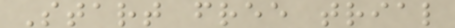Start free trial
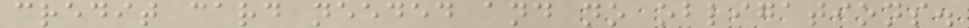credit card needed and no obligations.
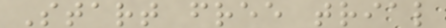Start free trial
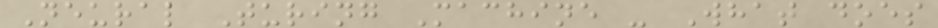Neural Turing Machine - What does
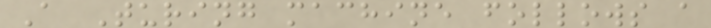A Turing machine follows a
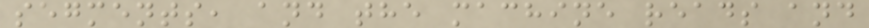segments, and the machine reads and
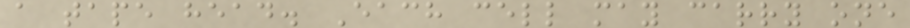a tape head. Each cell may carry one
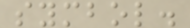symbol.
